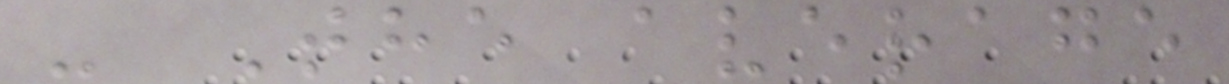- The average
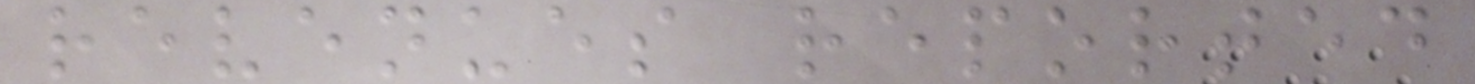revenues reported
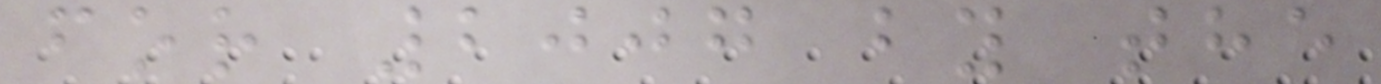for 2007 by the
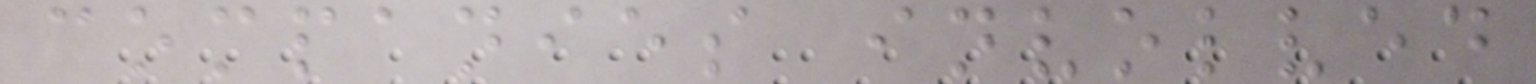companies involved
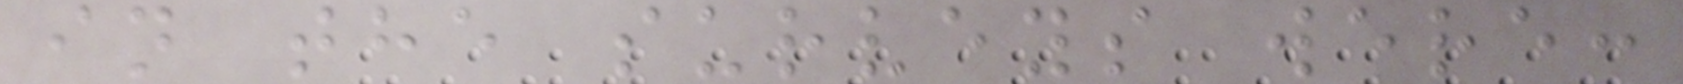in the surveys were:
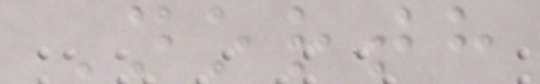North
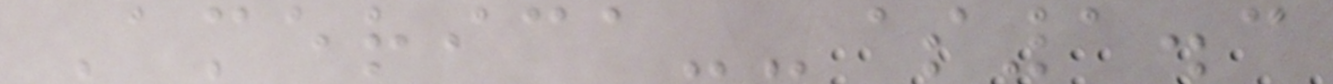America--$1.3
